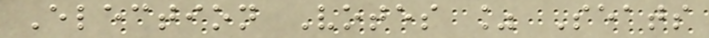Election Votes % Seats
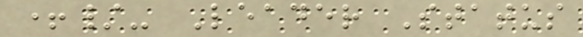+/- Leader Status
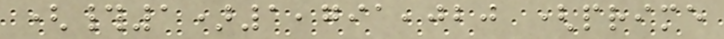(#1)1,791,020 (prime
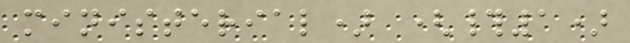ministerial) (#1)
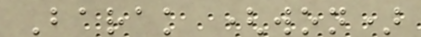Barak (won)
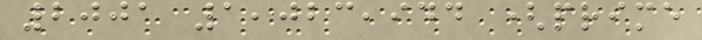2001 1,023,944 (prime
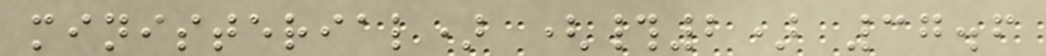ministerial) (#2) 37.6
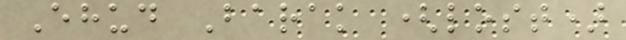Ehud Barak (lost)
